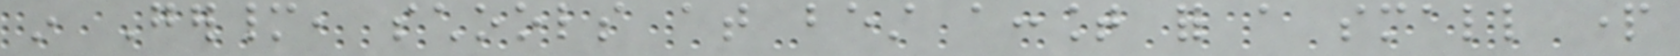in Germany, schools at best account for a small part
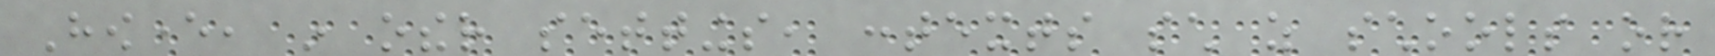However, in other settings, contexts such as schools or
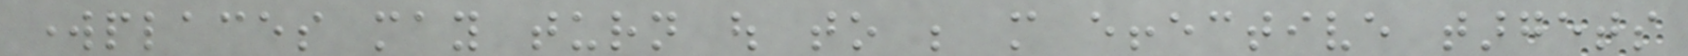workplaces may turn out to be more effective targets
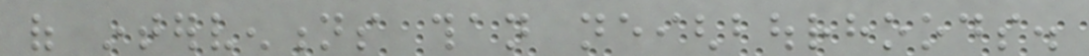of interventions than neighbourhoods.
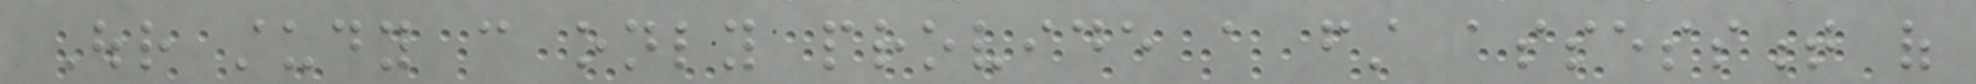Our study can only provide a first assessment of
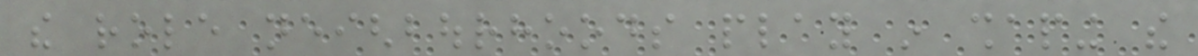the role neighbourhoods play in shaping the
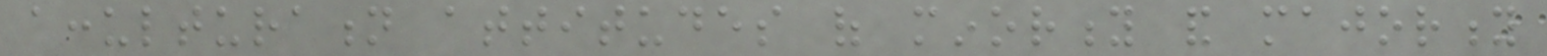acculturation attitudes of minority and majority
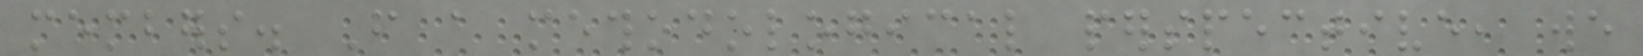members. From a methodological perspective, we
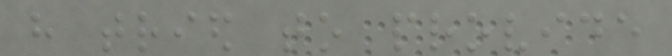have tried to provide
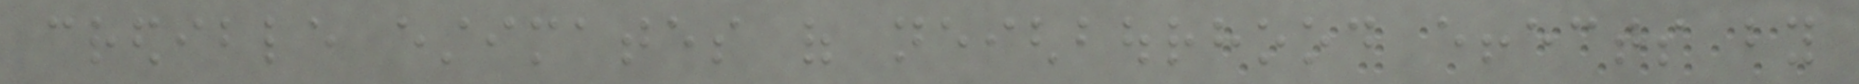credible estimates of neighbourhood effects by
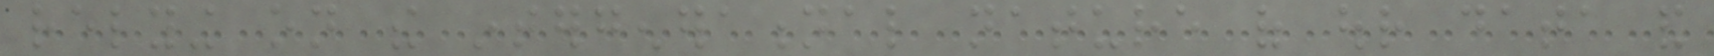relying on the intergenerational nature of our data and
